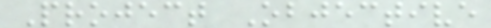Project Objective
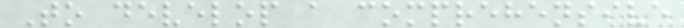To develop a comprehensive
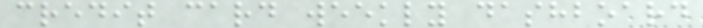credit card weekly dashboard
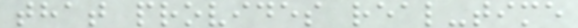that provides real-time
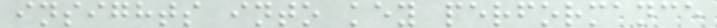insights into key performance
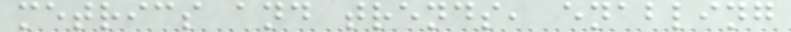metrics and trends, enabling
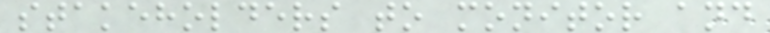stakeholders to monitor and
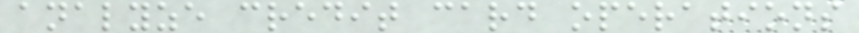analyze credit card operations
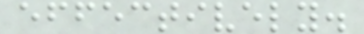effectively.
